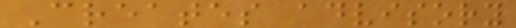Creates advisory
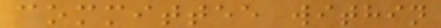committee within
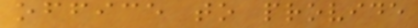office to provide
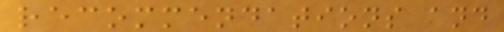recommendations and
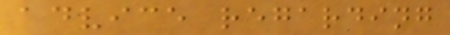advice regarding
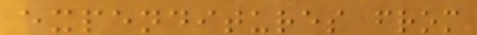expenditures from
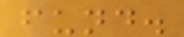fund.
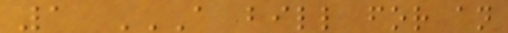1 A BILL FOR AN
